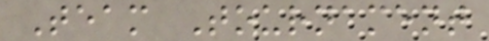Team Tournament
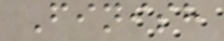Finish
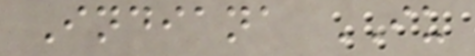Indiana IU
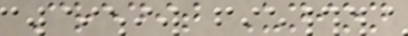Credit Union
